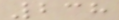238
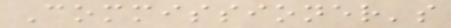Commissioner's
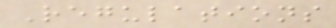Regulations
